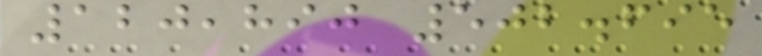120,890 502.695
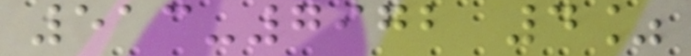513-7972 4%
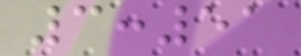3:51
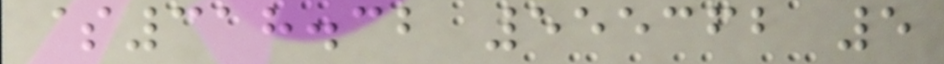$318.32 555362 5
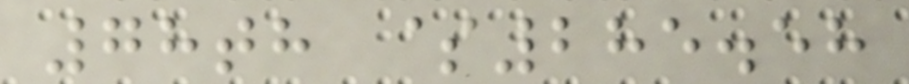78th $285.58
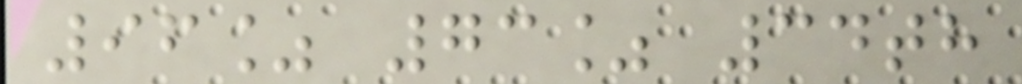96% 73% 34th
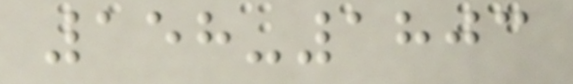158-1803
